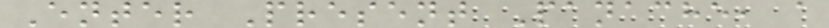Enter Present Panache, a
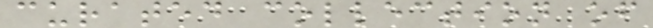curated collection of
